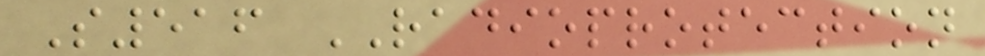S516 RADIOPROTECTION
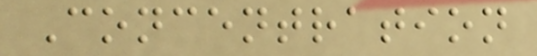Concentration
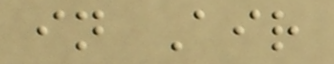in Air
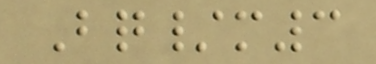Bq/m3
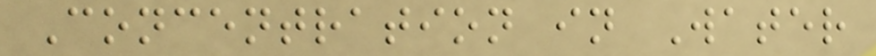Concentration in Water
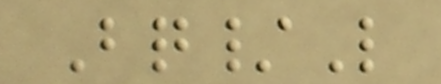Bq/L
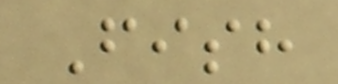Fish
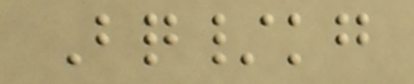Bq/kg
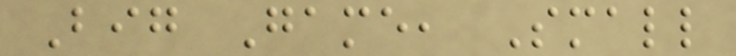Big Game, Small
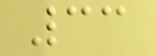33
